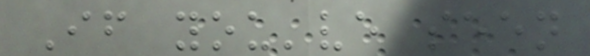If you've seen
